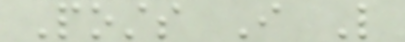Posts I Like
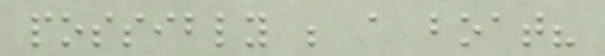possibly be a boat?
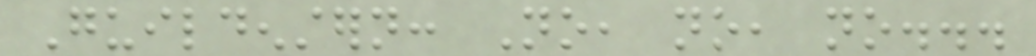Guildenstern: No, no, no...
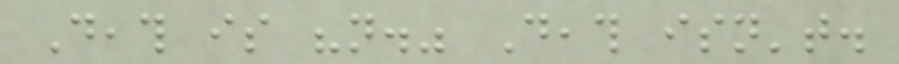Death is "not." Death isn't.
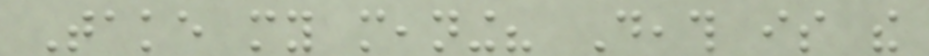Take my meaning? Death is the
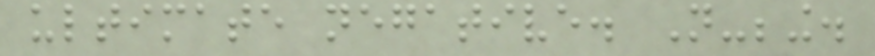ultimate negative. Not-being.
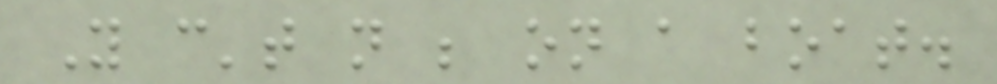You can't not be on a boat.
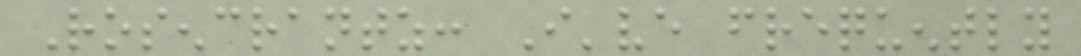Rosencrantz: I've frequently
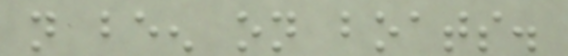not been on boats.
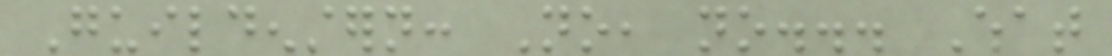Guildenstern: No, no... What
